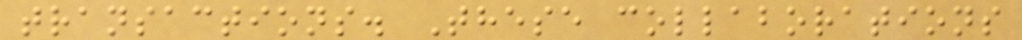transactions. These collaborations
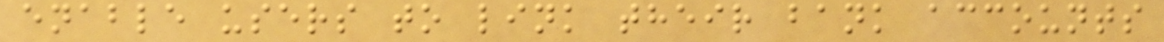enable users to link their bank accounts
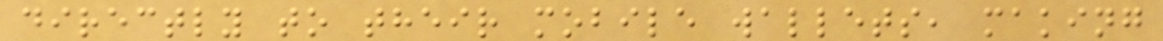directly to their mobile wallets, making
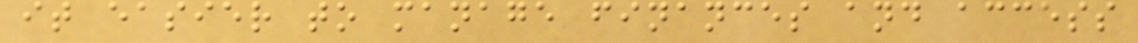it easier to manage finances and access
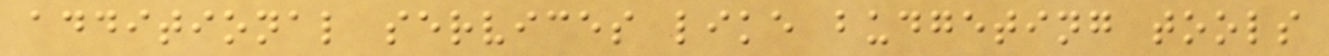additional services like budgeting tools
